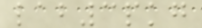lab3pkg
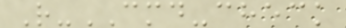R-CMD-check
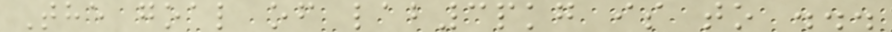The goal of lab3pkg is to ...
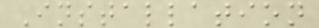Installation
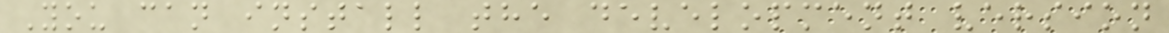You can install the development version
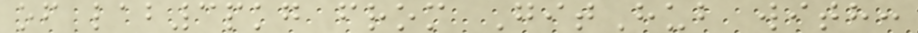of lab3pkg from GitHub with:
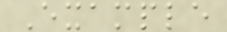Example
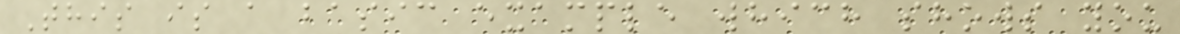This is a basic example which shows you
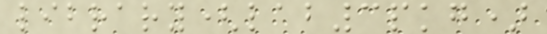library(lab3pkg)
